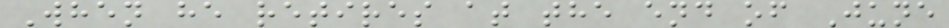When he retires at the end of June
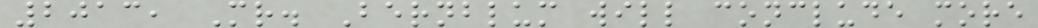2013, Mr. Bernblum will conclude more
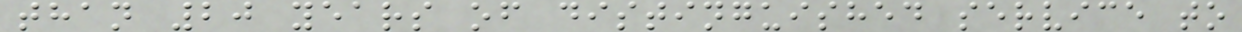than 20 years of distinguished service to
